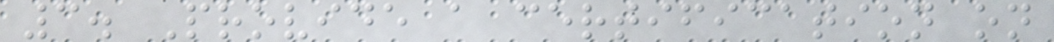3. Provide a certification on
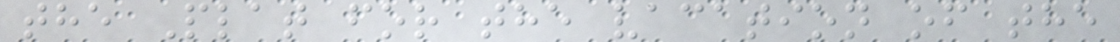the Plat for the vacation of the
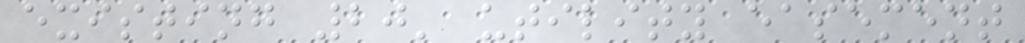existing 20' utility easement
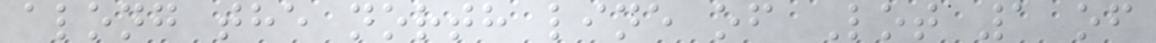along the north line of Lot 1 of
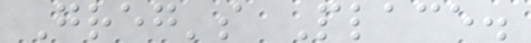Greg's Place.
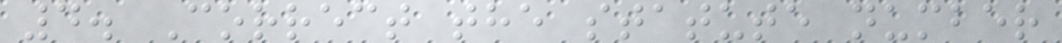4. Correct the statute number
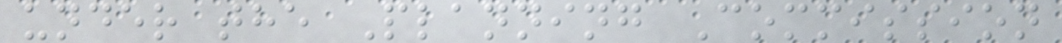under the Planning Commission
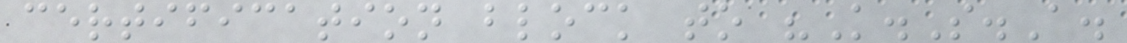certification block to "K.S.A.
